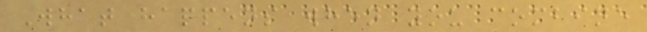What happens when you combine
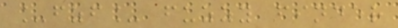_fzf_ fuzzy finder
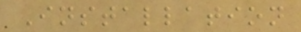Installation
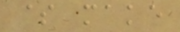$ make
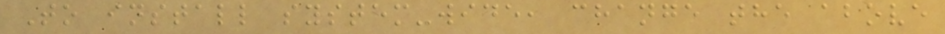To install system-wide, change the above
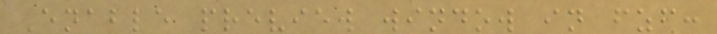Enable preview window in fzf:
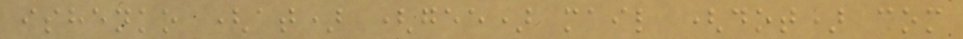ishenko (at) (gee) mail (dot) com
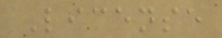License
